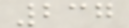237
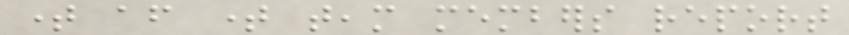time after time team members report
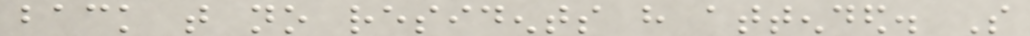back that no residents have attended. So
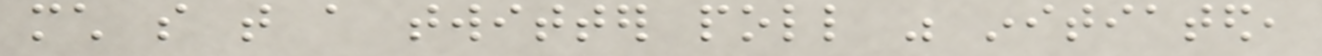much so that a twitter poll was initiated,
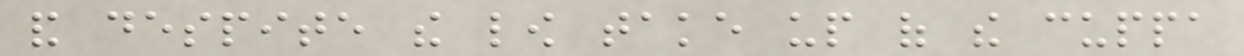and despite the low take up of the cuppa
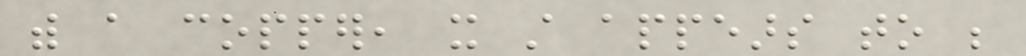with a copper, it still appears to be
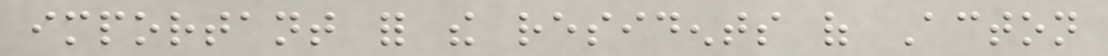important for the residents of Acton
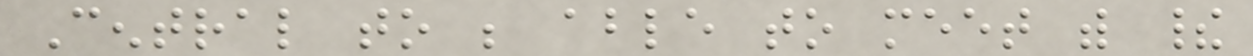Central to be able to meet with their
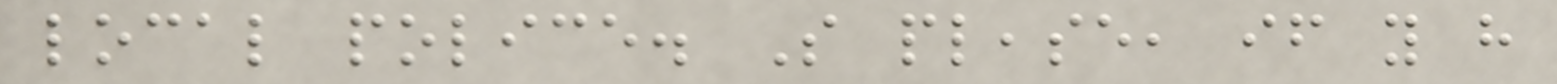local police. So please, if you have
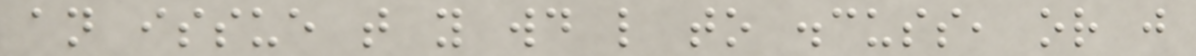an issue that you would like to discuss, or just
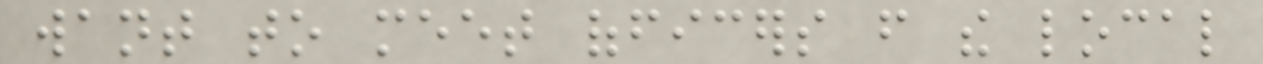want to meet officers from the local
